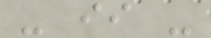- ii -
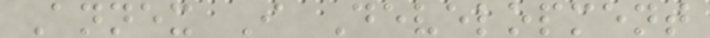Annex I Development
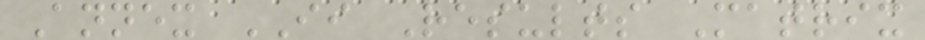Annex II Results Matrix
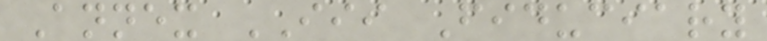Annex III Fiduciary
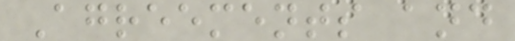Agreements and
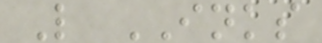L INKS
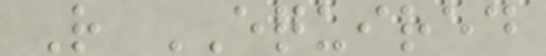R EQUIRED
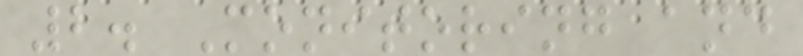2. Monitoring and
